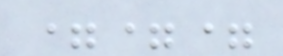===
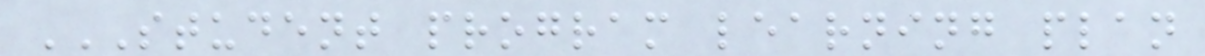STUDENT PROGRAM LEARNING PLAN
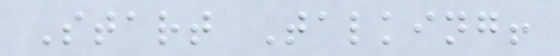Start Talking!
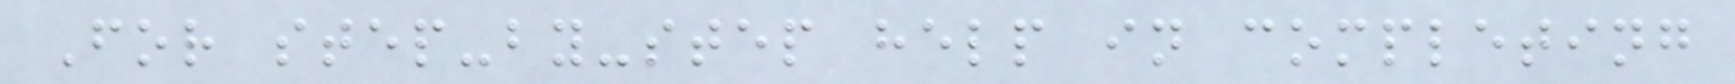For step-by-step help in completing
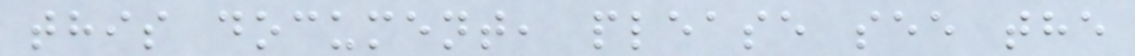this document, please see the
